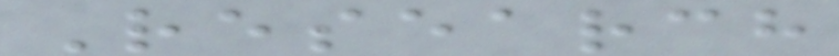Research
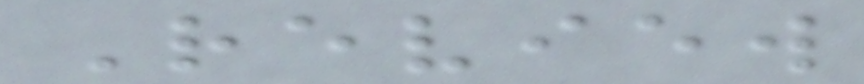Review
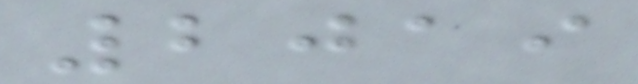2019
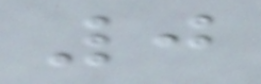0
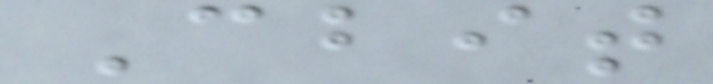Cbit
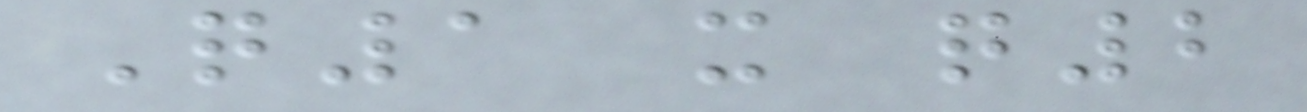Q1 x q2
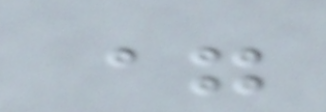=
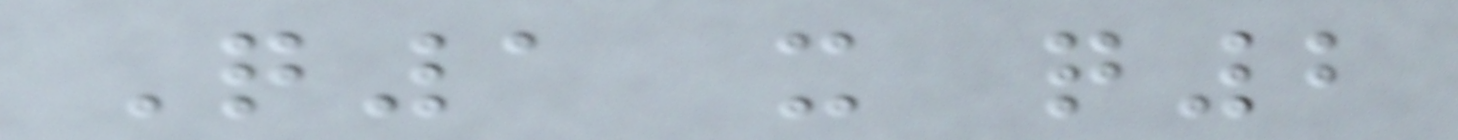Q1 x q2
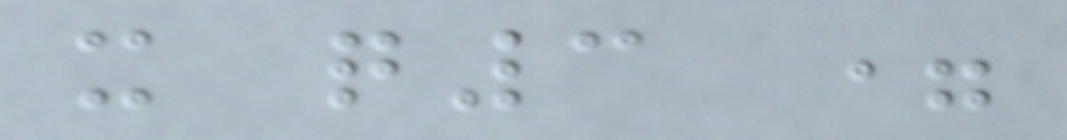x q3 =
